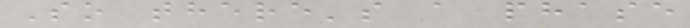So there's a phase
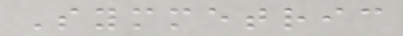Symmetric
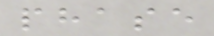phase
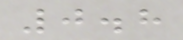0.8
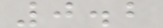0.2
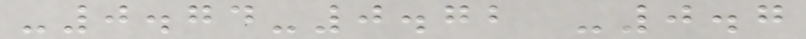-0.74-0.72 -0.7
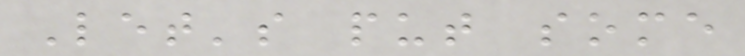Let's put some
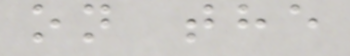on the
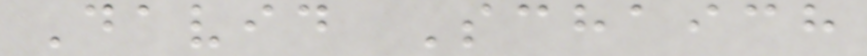David Schaich
